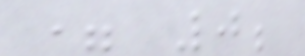= 0;
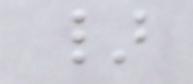}
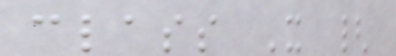class X {
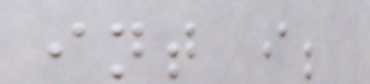int i;
